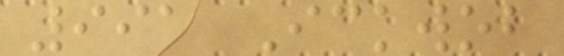991 Ickwob
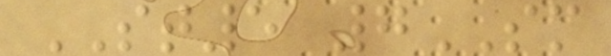ST5 7SM
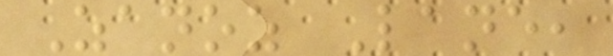Zanoz Lane,
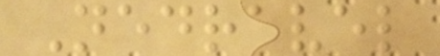Nedravel
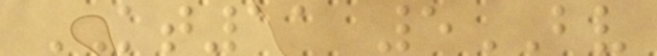KT11 5BV
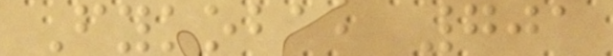Fykoba, 701
